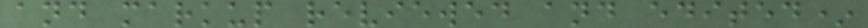and markup reviewed and edited*
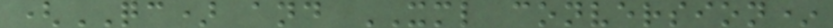(QC) and XML conversion*
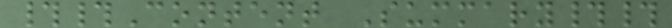##Content Summary##
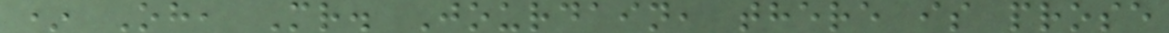* Oh, Mr. Jourdain, there is prose
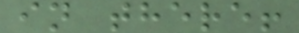in there!
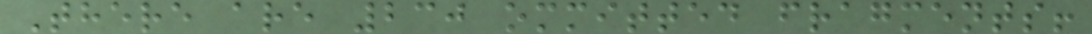There are 230 ommitted fragments!
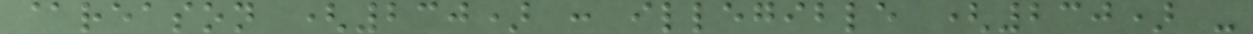@reason (230) : illegible (230) -
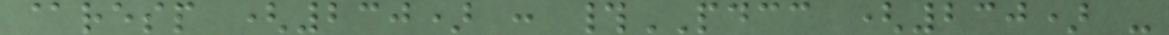@resp (230) : #PDCC (230) -
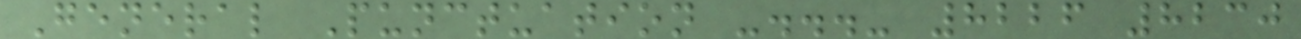General Punctuation -...- 8226 8230
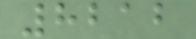8212
